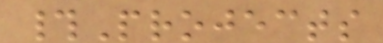#Projects
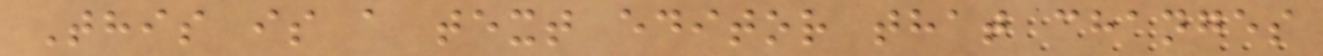This is a text editor that changes
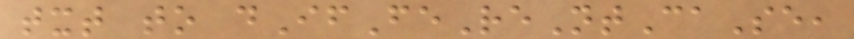txt to dIfFeReNtCaSe,
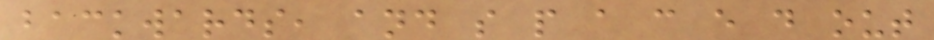backwards, and s p a c e d out
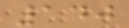140
